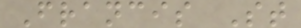Francis St
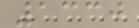1330
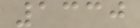1330
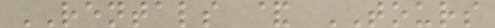RENTALS & TOURS
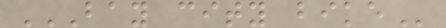BAY CITY BIKE
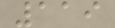119
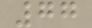77
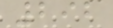292
